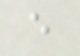e
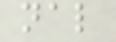nal
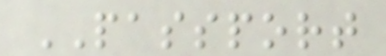PASSPORT
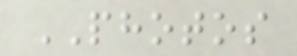PHOTOS
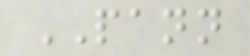PANN
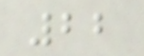22
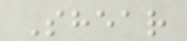Shear
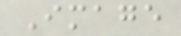Image
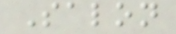Salon
